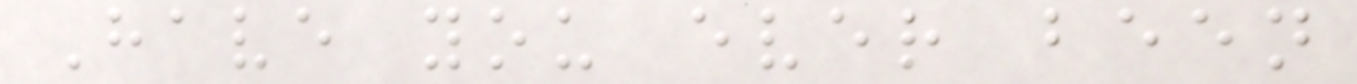Have you ever been
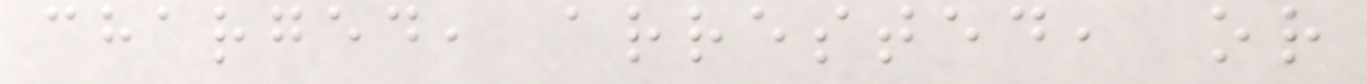charged, arrested, or
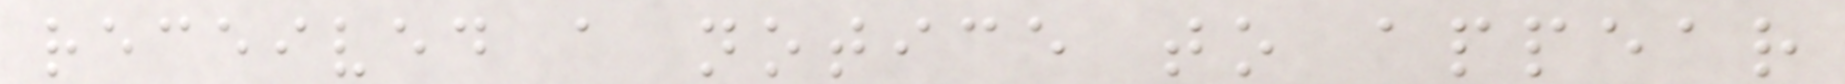received a notice to appear
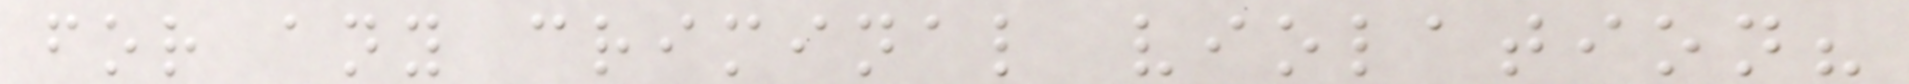for any criminal violation?
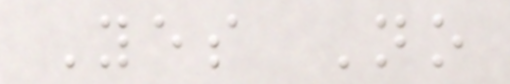Yes No
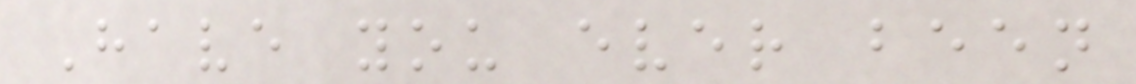Have you ever been
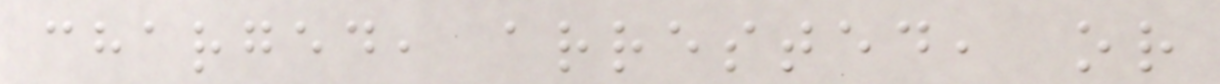charged, arrested, or
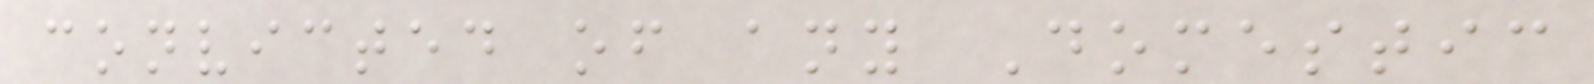convicted of any Domestic
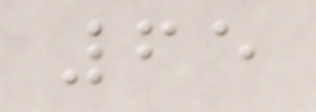65
